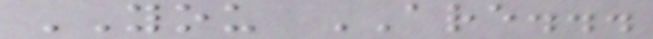YOU ARE...
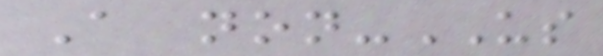A non-US
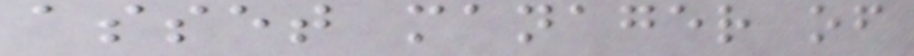asset manager of
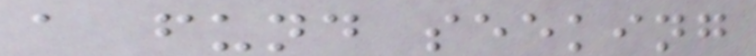a fund seeking
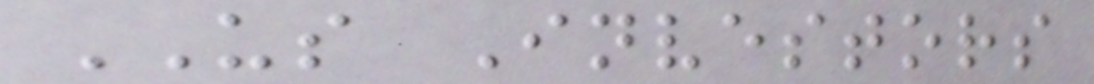US Investors
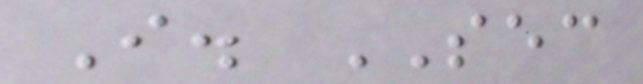I. SEC
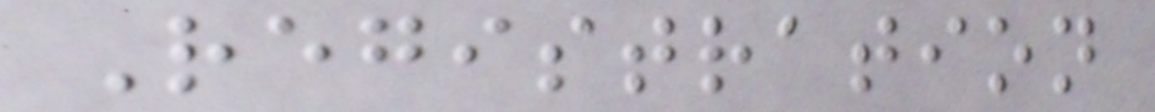Registration
